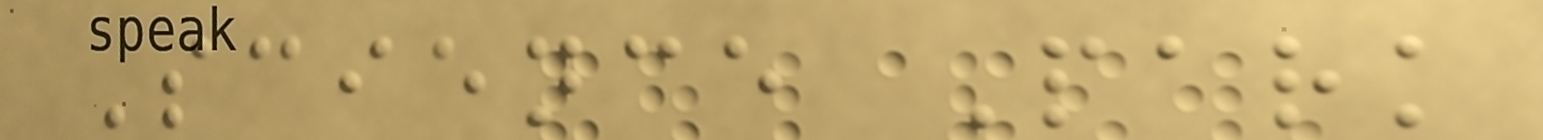Science Park
